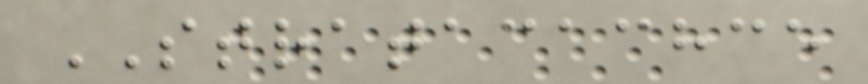STRATACACHCE
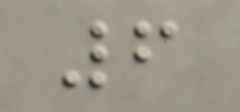6
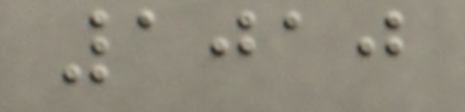1010
